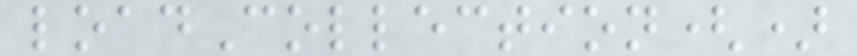loadCollection()
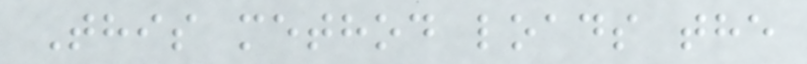This method loads the
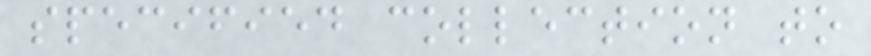specified collection to
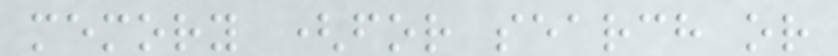memory (for search or
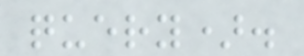query).
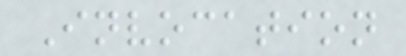Invocation
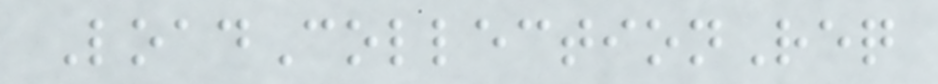LoadCollectionReq
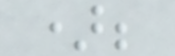);
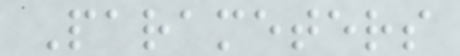Parameters
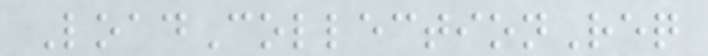LoadCollectionReq
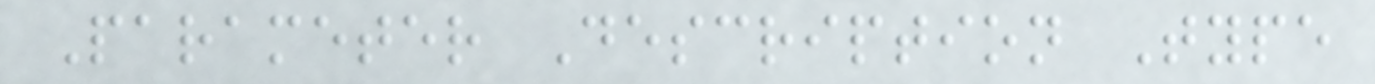Parameter Description Type
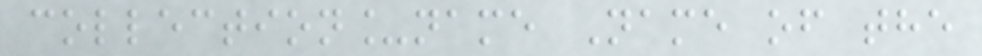collection_name Name of the
